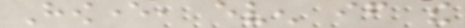However, even if the
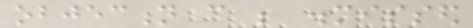objection can be dismissed
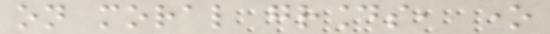on moral grounds, one
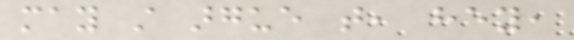may still argue that, hey,
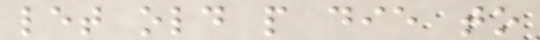let old people die to
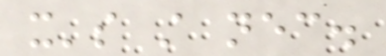it's still necessary.
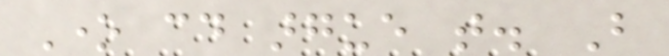One could argue that. But
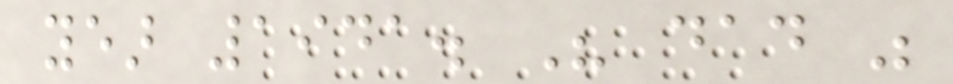year 1941. His dad was
